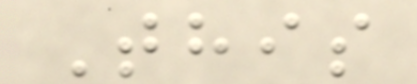This
